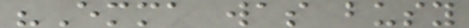"Emma was busy
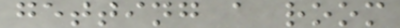getting a room
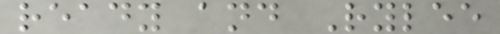ready and Rylee
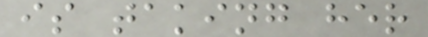is taking her
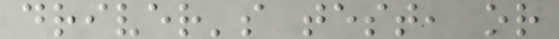driver's test, or
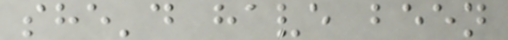she'd have been
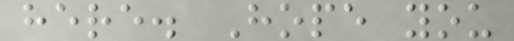here. Hope you
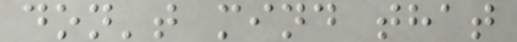don't mind that
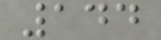144
